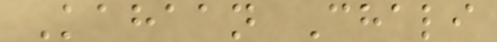Kahaan Chali
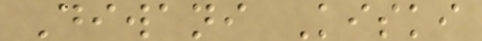Diwani Kiski
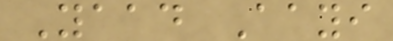Yaad Aayi
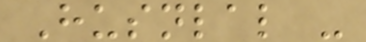Husnlal -
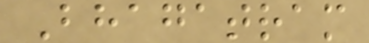Bhagatram
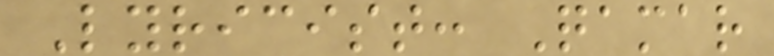Lyricist: Qamar
